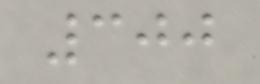300
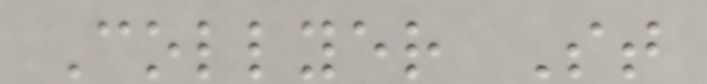Collyer St
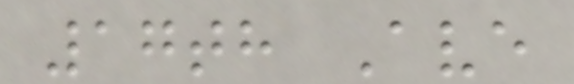17th Ave
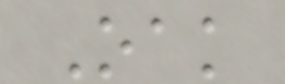Oak
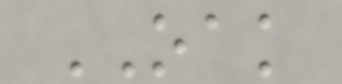OAK
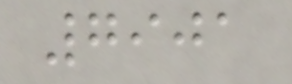7901
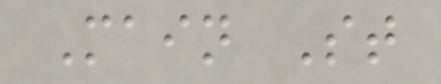Main St
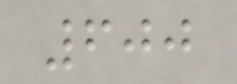600
